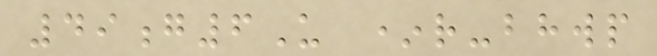49g6U *r-bhwp
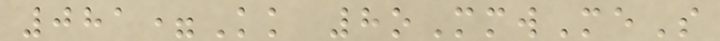081=Kk 8oMmwMeS
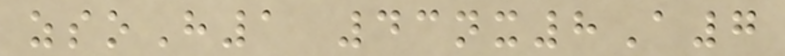zsoH1 43nx8A7
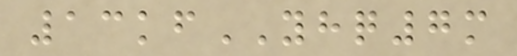13kfYHQ7m
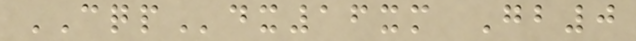CQPdx16xm Gb0
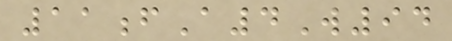11fA4W94
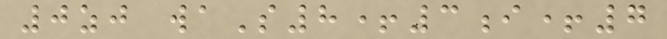0zj waS8+3i+7
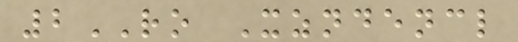2RO Xzndencl
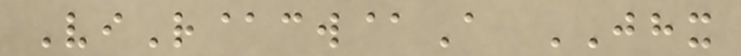ViR@cw@A JHX
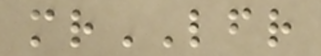mrLFR
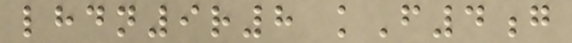lhdn9r8 kF4g
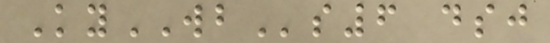KyWBs6 dsj
